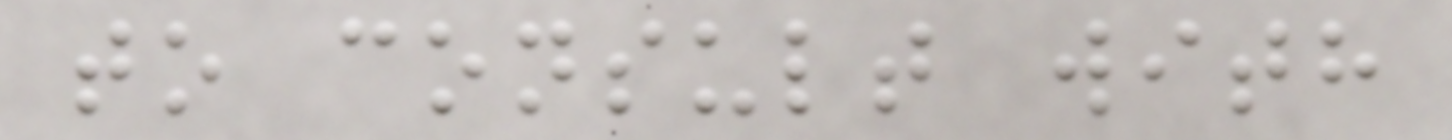to consult with
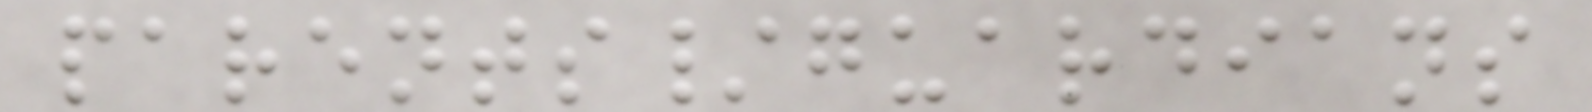parents/guardians
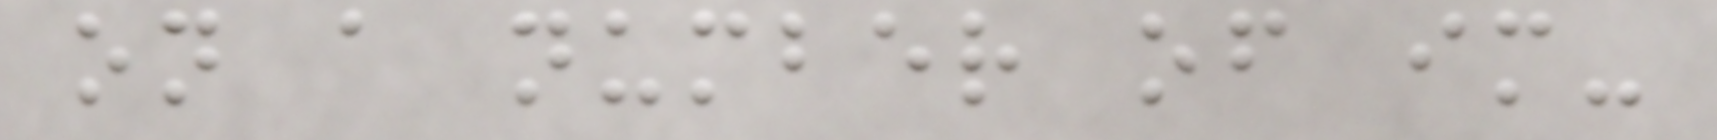on a number of im-
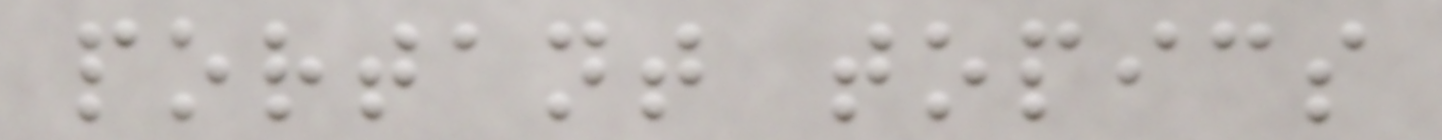portant topics
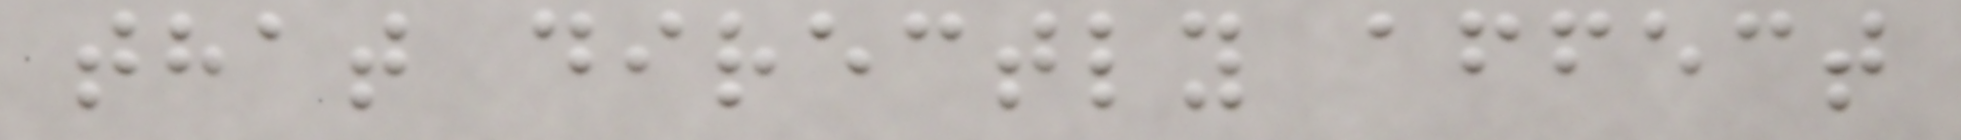that directly affect
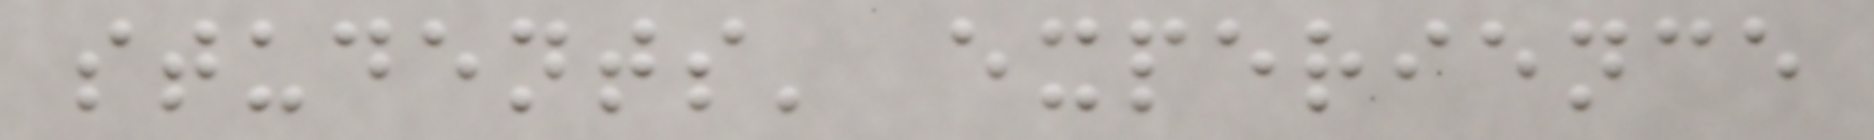students' experience
